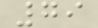79
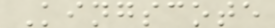Kingscote
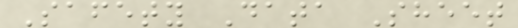Safety Data Sheet
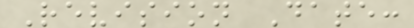Revision Date:
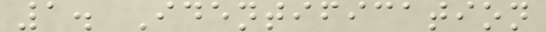1. Identification
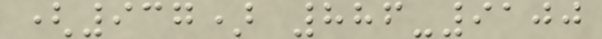(937) 886-9100
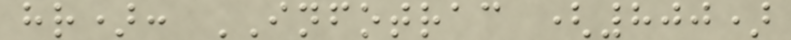hr): INFOTRAC (800)
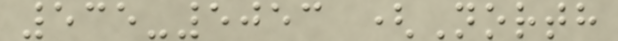535-5053 (North
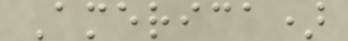America)
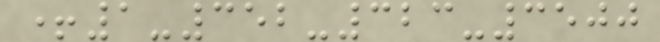+1-352-323-3500
